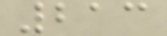213
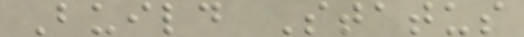Build Status
